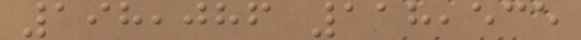198,086 118,535
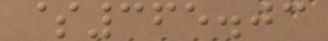$365.03
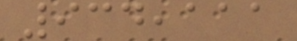934,111
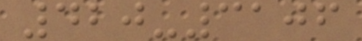420-3106
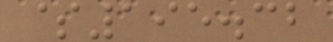$195.32
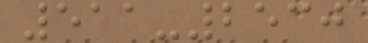511-2530
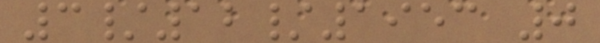3/12/1953 0
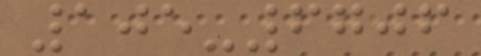105-6706
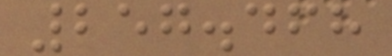257.468
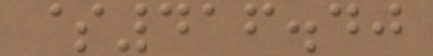$416.40
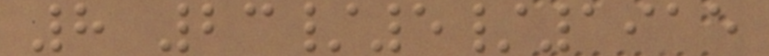8 23/5/1915
